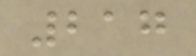217
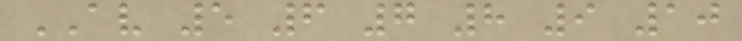AV 5 6 7 8 9 10
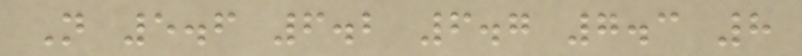N 5.6 6.2 6.7 7.3 8
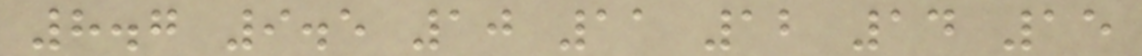8.7 9.5 10 11 12 14 15
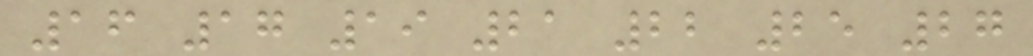16 17 19 21 22 25 27
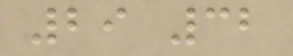29 32
